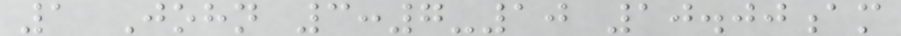1 John 3:7-10 10.00am
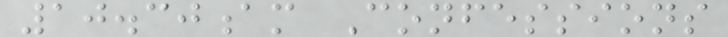10.30am Confessions
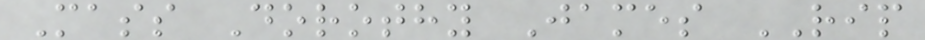Mass Dorothy James RIP
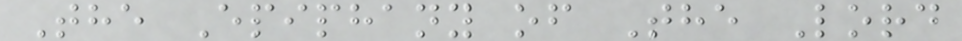The Epiphany of The Lord
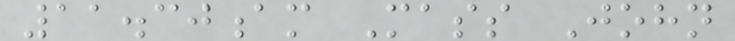11.30am Mass John
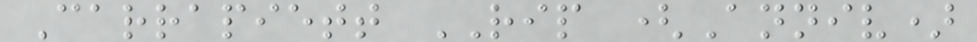Carrapiett RIP (Anniv)
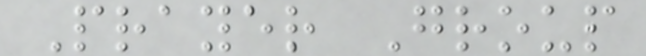Prayer Group
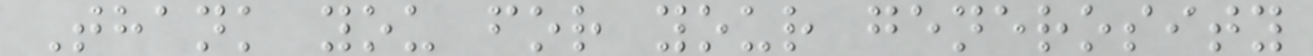Thank you for your generosity
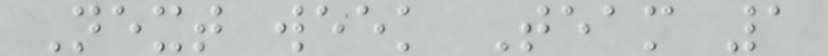Next week Team 1
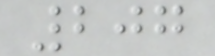207
